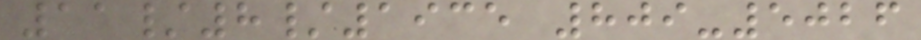11/8/1935 809-5026
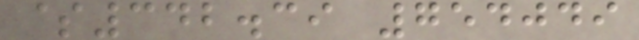$342.39 754049
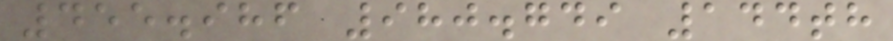455.986 980.749 144th
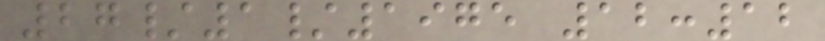27/1/1975 12:12
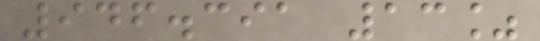946.391 13%
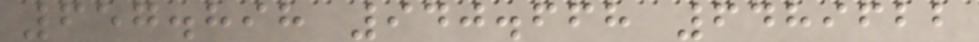657.898 940.668 6489622
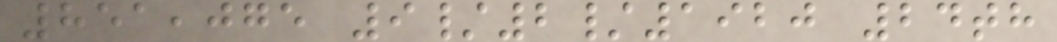851,075 9/2/1920 24th
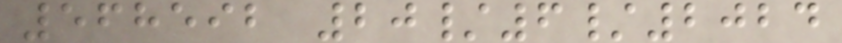568592 20/6/2024
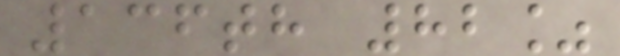136th 82%
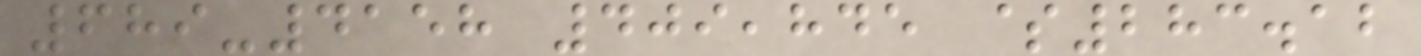689-4158 409,845 $283.12
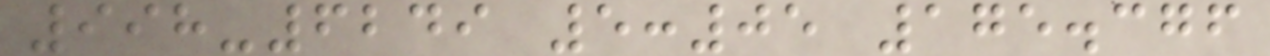998-6249 5:05 175.376
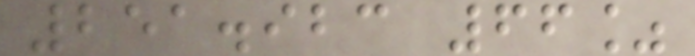251.923 66%
